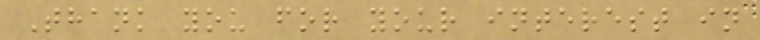Thank you for your interest in
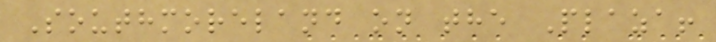Southmoreland on the Plaza!
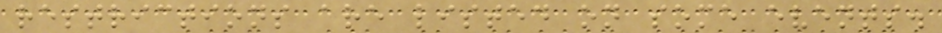restrictions are listed on some events.
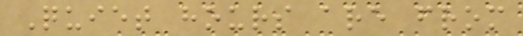Quiet hours are from
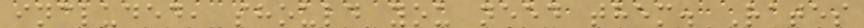included, should you need them. Rates
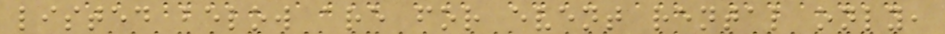listed below are for event rental only,
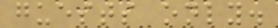guests only.
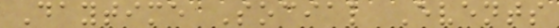Daytime Social Events
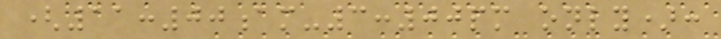(11:00am-3:00pm only):
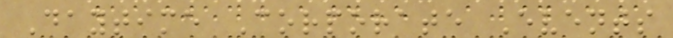Daytime Corporate Events
